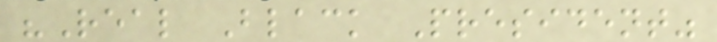"Real Black President"
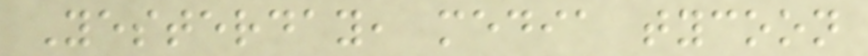Yesterday, media tycoon
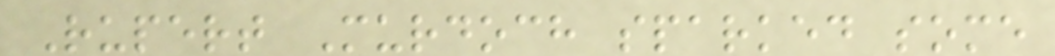Rupert Murdoch sparked some
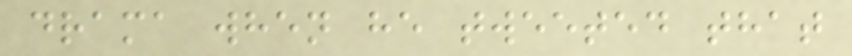drama when he tweeted that
